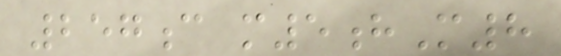257c m5hM8
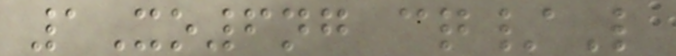1Xo6ng cq/L
